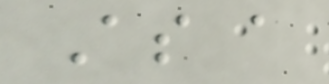As a
